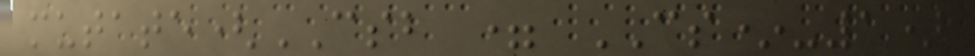mutate(CSB = CS*-1)
